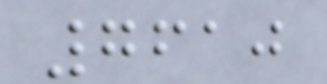7610
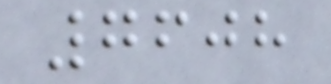7608
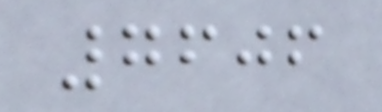7606
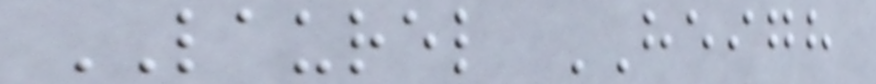LAUREL HEIGH
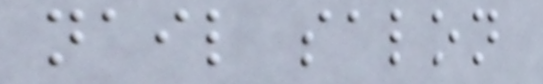nail salon
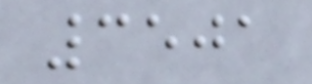3501
